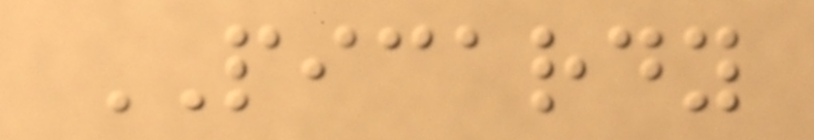PICARDY
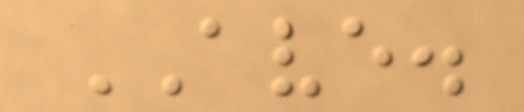AVE.
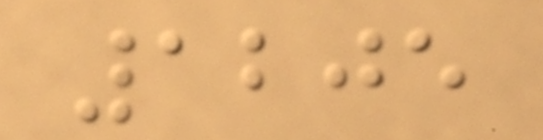1205
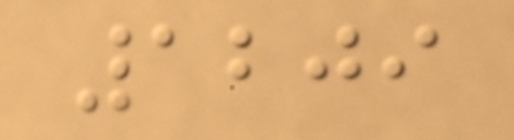1209
